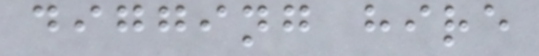digging hire
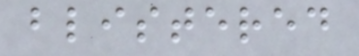blistered
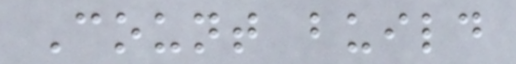Count build
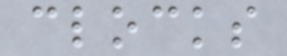clocks
